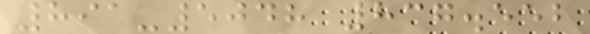891-5048 837.552
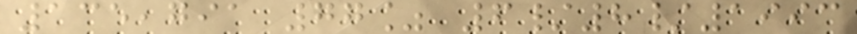135,791 77% 6/8/1993
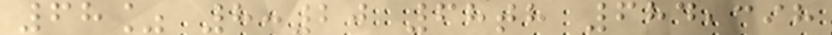68% 8:20 68th 684,398
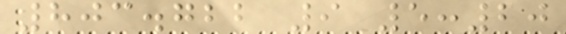803.722 9 5:20
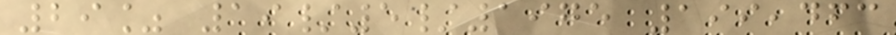29% 19/5/1975 199,463
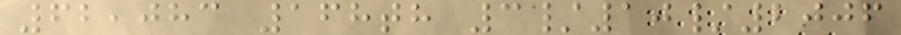62,083 168th 3/10/2006
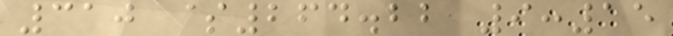310 $264.22 9:15
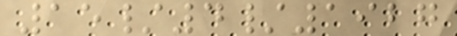15/4/1927
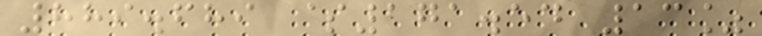889.689 $171.54 13%
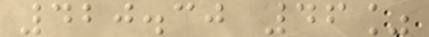420.30 46%
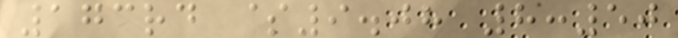173rd $9.08 8:50
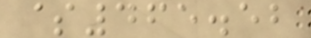$465.52
